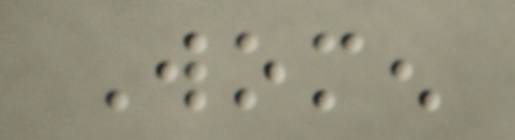Women
